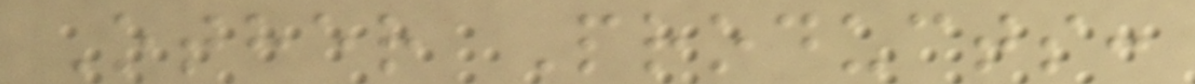Other Products:
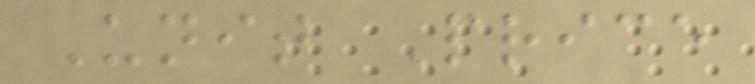Unit Price
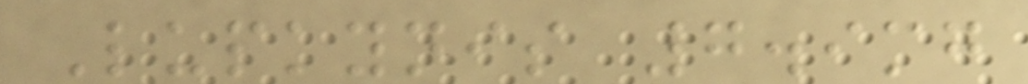Lupkynis 7.9mg
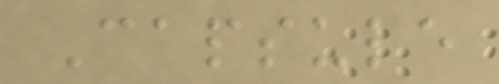Capsule
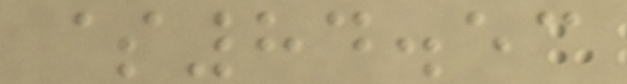$84.53
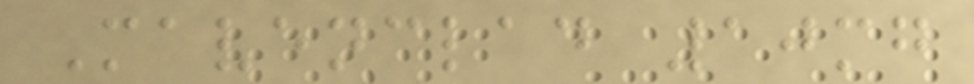Mavenclad 10mg
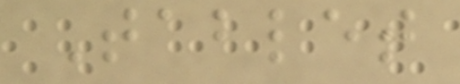Tablet
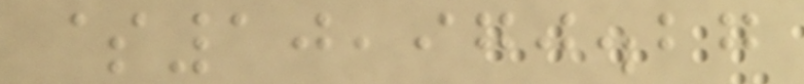$10,970.27
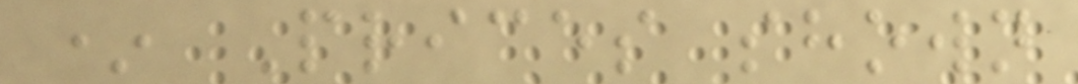* Prices shown
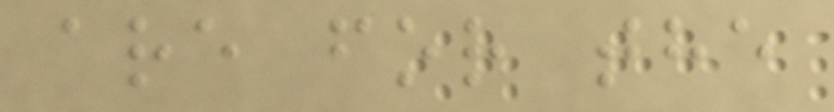are for the
